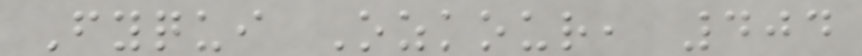Fyqui Ozkour, 404
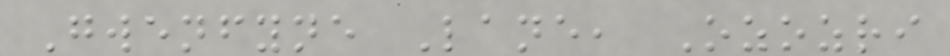Gwenfyne Lane, Ozozri
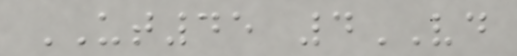UT45 4VD
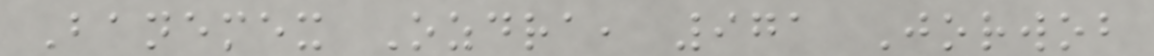Banemex Ozdra, 971 Jorwob
